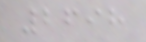2698
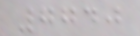7740
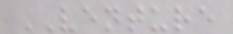VENTURE
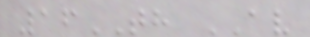16TH AV
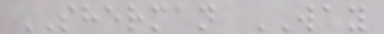SHERMAN WAY
